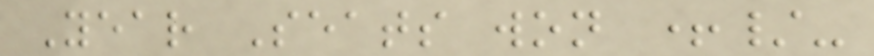Year Seats won +/-
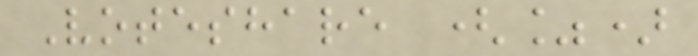Voteshare (%)
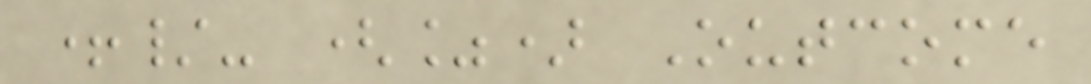+/- (%) Outcome
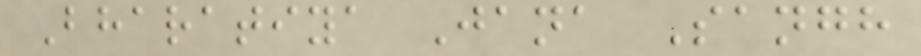Bharatiya Jana Sangh
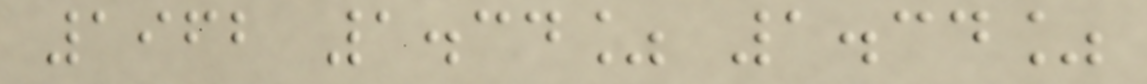1962 1.34% 1.34%
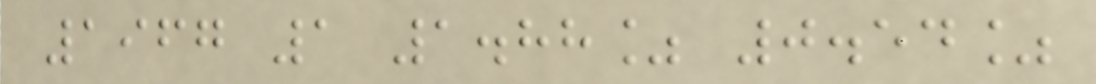1967 1 1.88% 0.54%
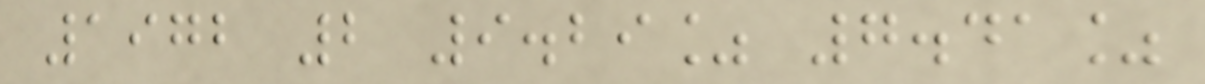1972 2 9.29% 7.41%
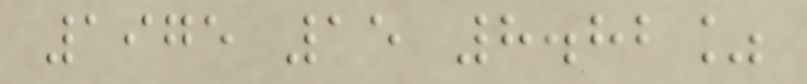1975 15 8.82%
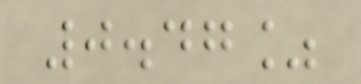0.47%
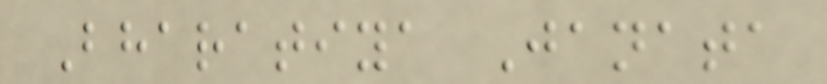Bharatiya Janata
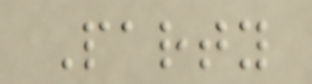Party
